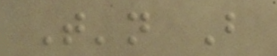T'n B
